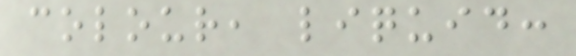colour, liquid:
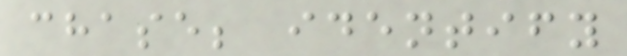chase; identify
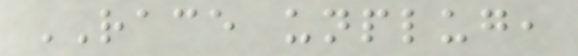RACE unplug,
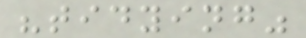"tidying"
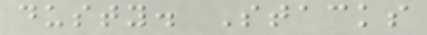dusty. Stacks
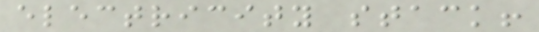electricity stack!
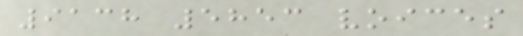9138 5853 voices
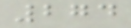274
